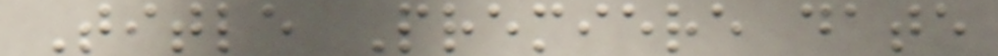Title Premiere date
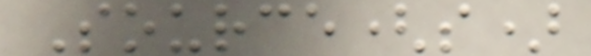Source(s)
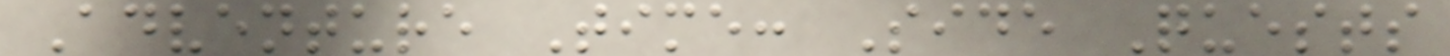Adventure Time: Side Quests
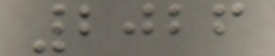2026
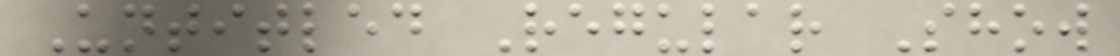Untitled Regular Show
